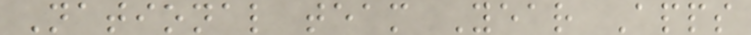National team Year Apps
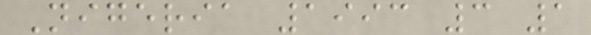Nigeria 1993 3 1
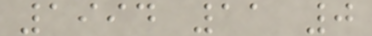1994 11 0
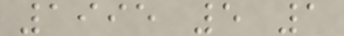1995 5 1
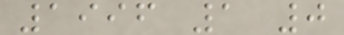1996 1 0
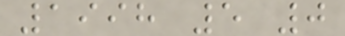1998 5 0
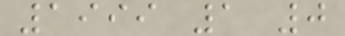1999 1 0
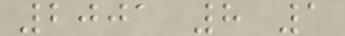2001 8 1
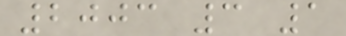2003 3 1
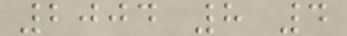2004 8 4
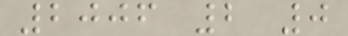2006 2 0
